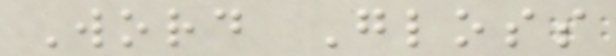Word Gloss
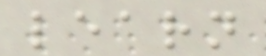learn
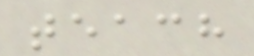teach
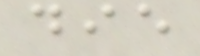die
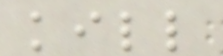kill
